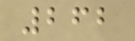262
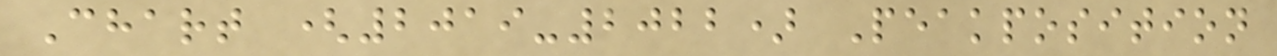Chart (2019-2022) Peakposition
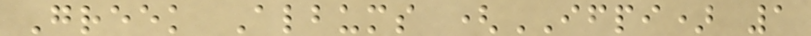Greek Albums (IFPI) 1
